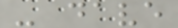- dave
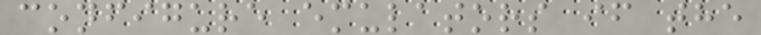configure emulators if the
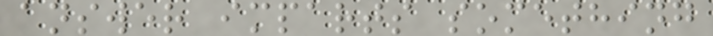answer imparts something
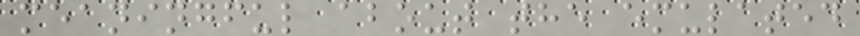meaningful about the emulated
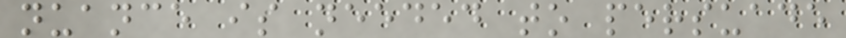nuance is needed to persuade
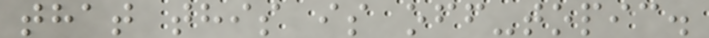that this is off-topic.
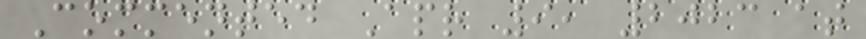Commented Apr 9, 2023 at
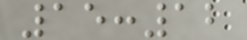15:12
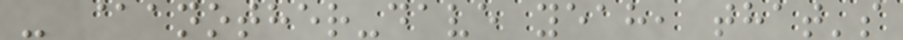- @another-dave yeah, that's
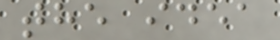the idea
